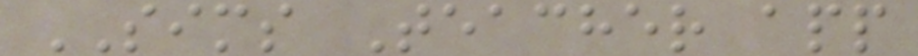SIMS Teacher app
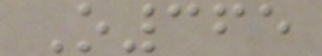O365
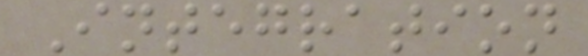Integration
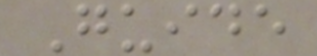Guide
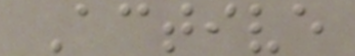Active
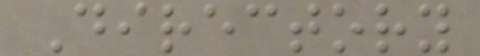Directory
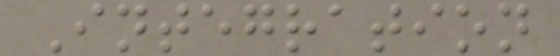Integration
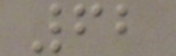62
